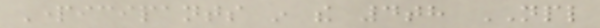Participants in the 4th NPL
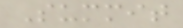Summit
